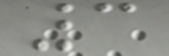3
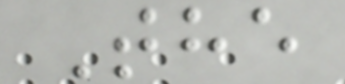The
